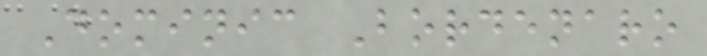Dominic Bordenaro
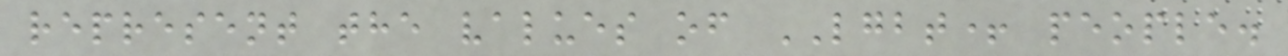represent the values of LGBT+ people.
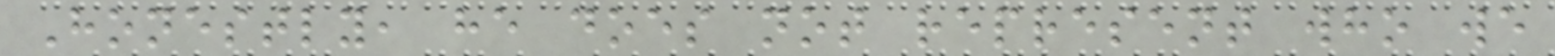Honestly, he does not represent who we
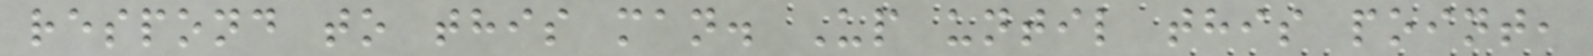respond to this man. Up until this point,
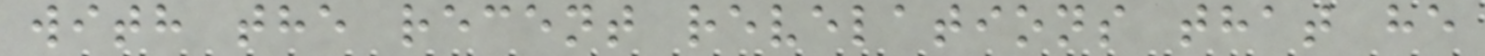with the recent revelations that he
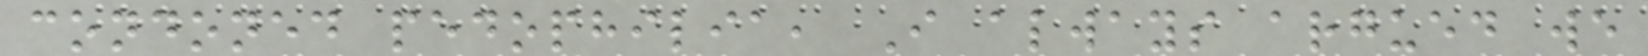condoned pedophilia, I always argued we
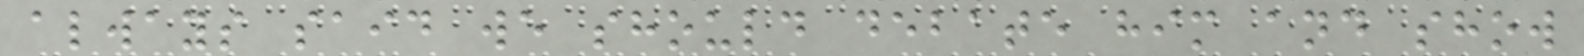always said we should debate him and show
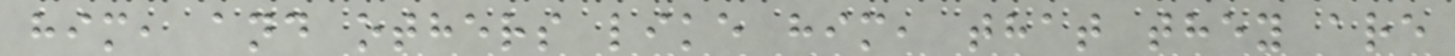him, and others like him, that they are
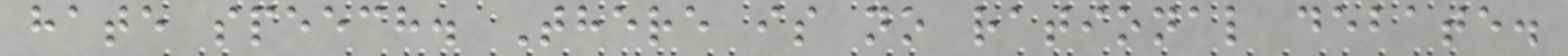hate speech. There is no rational debate.
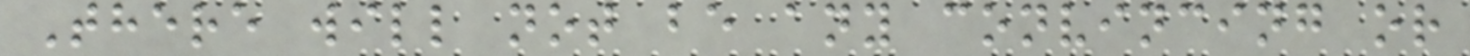There will not be any convincing or
